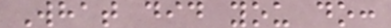What did you do:
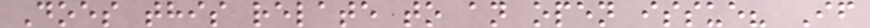Does this relate to an open issue? If
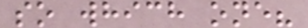so which one?
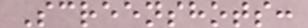Screenshots:
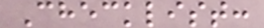Checklist:
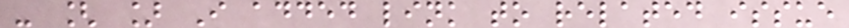- [ ] I added link to related issue
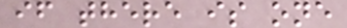if there is one
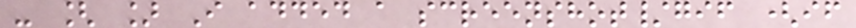- [ ] I added a screenshot/gif (if
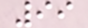99
